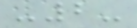-2-
